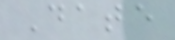Date
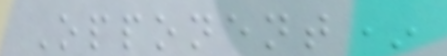Opponent*
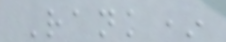Rank*
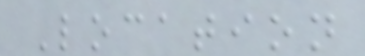Location
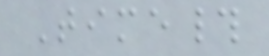Time#
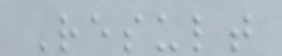Result
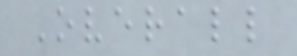Overall
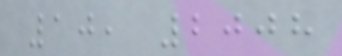10, 2008
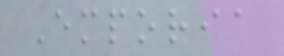Emporia
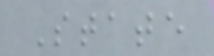State
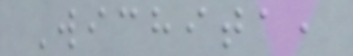Wichita,
